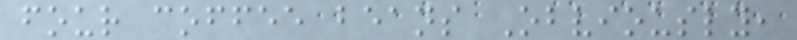four coffee beans Obviously,
